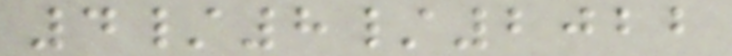4/8/2022
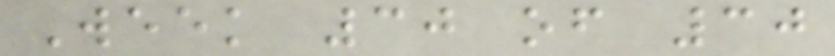Week 30 of 30
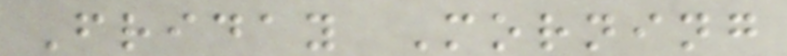Friday Morning
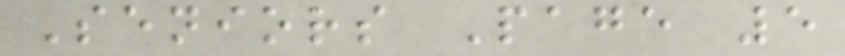Seniors Page 5
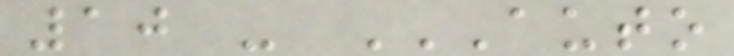10 - AUTO
